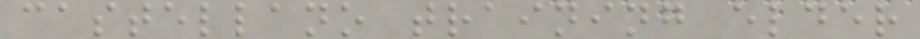castellano training elder
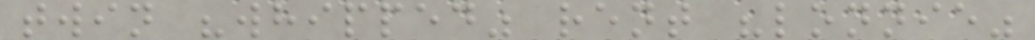twin "whipped" rent "lonnie"
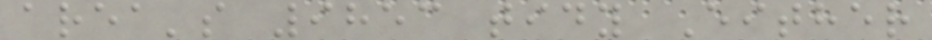area's 9853 tidy Either
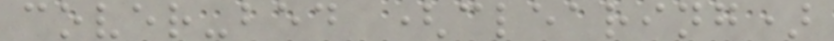cover-bed (clearing)
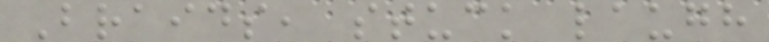Braids, stuck laugh
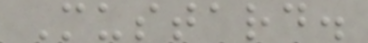Mustard.
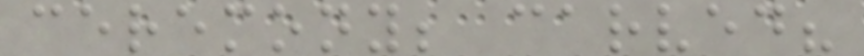ceremony; carved?
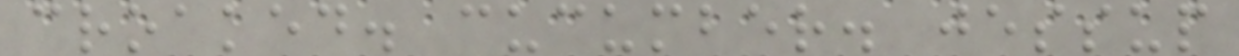croaked. cucumber. jessup
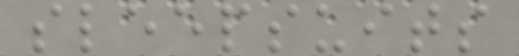sleepsuits
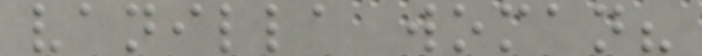vanilla woman?
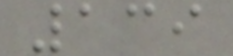139
